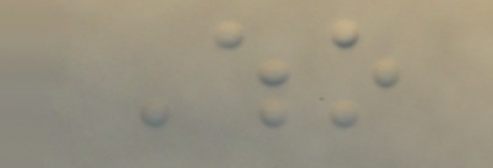Who
